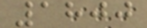1800
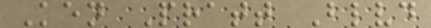Ken Pratt Blvd
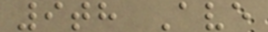9th Ave
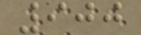900
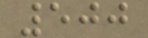500
